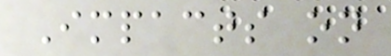Impacts on
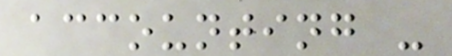accounting -
